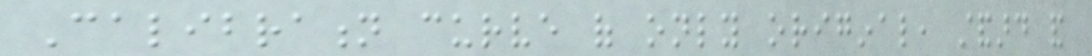Calibration curve of only original, standard and
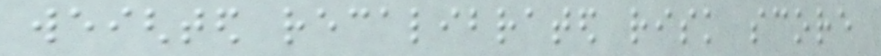weighted recalibrated risk score
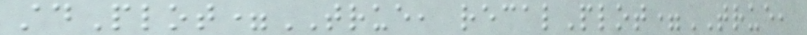stdPlot=TRUE, recalPlot=TRUE,
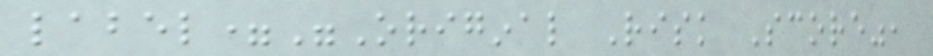label="Original Risk Score",
